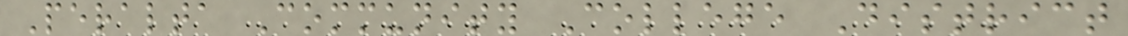Peralta Community College District
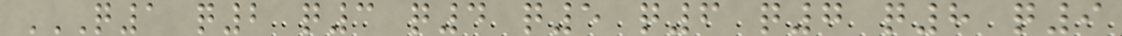Q1 Q2 Q3 Q4 Q5 Q6 Q7 Q8 Q9
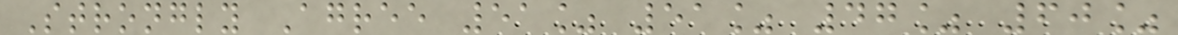Strongly Agree 51% 51% 47% 60%
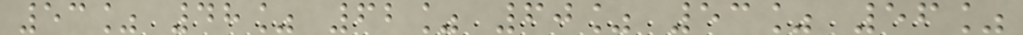53% 48% 62% 60% 53% 56%
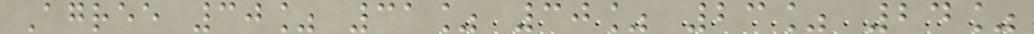Agree 30% 31% 30% 23% 24%
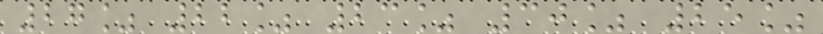27% 22% 23% 30% 25%
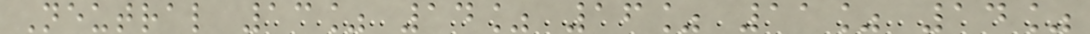Neutral 13% 14% 16% 11% 14%
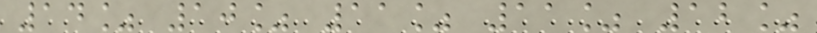14% 10% 11% 11% 12%
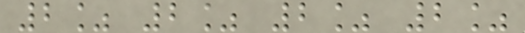2% 2% 2% 2%
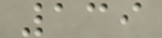139
